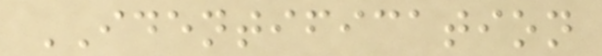IDENTIFICATION
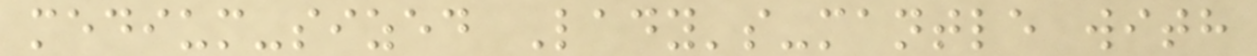medium-sized Lady's-mantle with
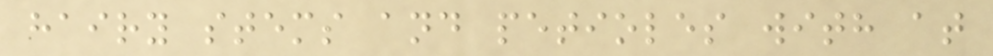hairy stems and petioles with at
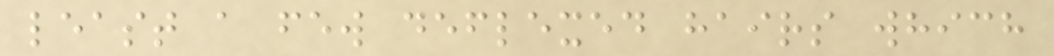least a few deflexed hairs which
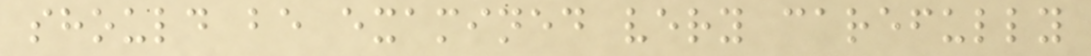should be examined very carefully
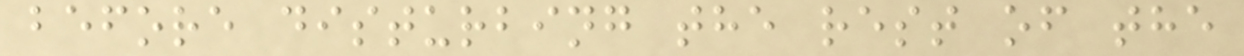before disturbing the rest of the
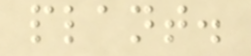plant.
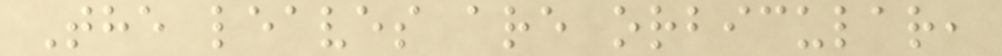The leaves are orbicular,
